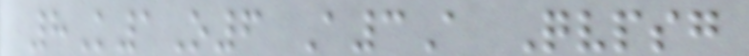8K1O6 A3A Qvpsg
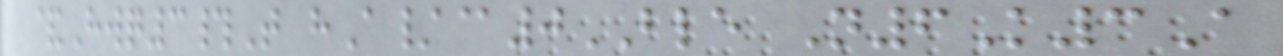&Hwq3#T hA/@0BLE N6K3A
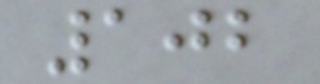102
